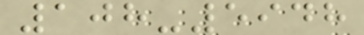108-5948
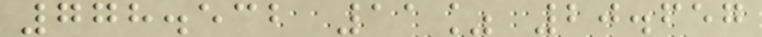778.532 11% 20.657
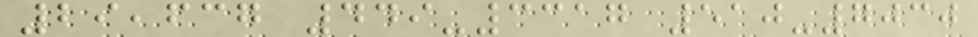29,637 449-3317 510-7030
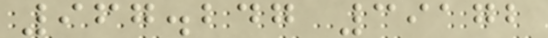967.247 39172
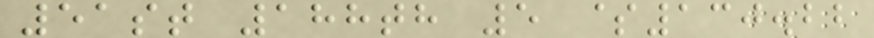51st 188th 5 $130.22
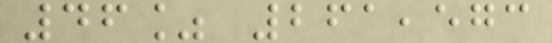46% 261,573
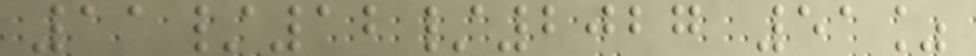11/12/2027 51%
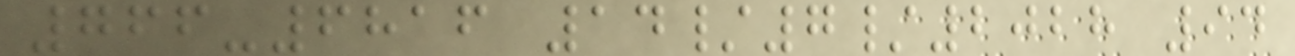766-6816 14/7/2028 94
